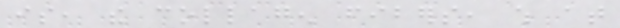is, the collagen fibers, which at
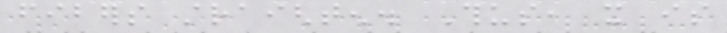fibers straighten. Thus, it is
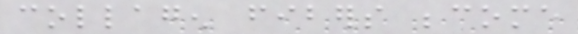collagen fibers become
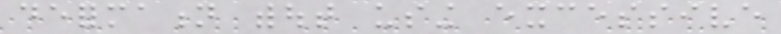deformation without using excessive
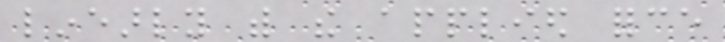linearly with the applied force
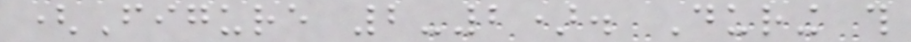(Figure 2-2). During this
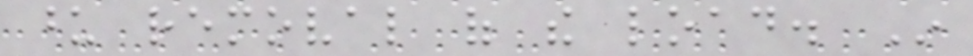upon removal of the load. In
